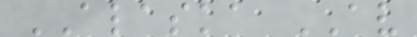ALASKA AV
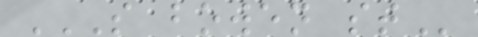S BOWEN ST
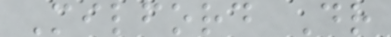Milford Dr
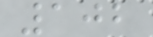102
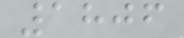1806
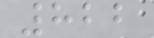822
